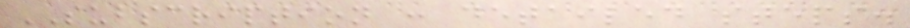SUBSCRIPTION : detailed steps.
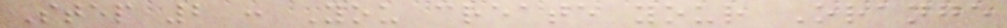Step 2 : You create your Orange
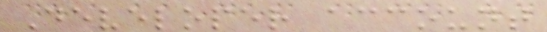Developer account
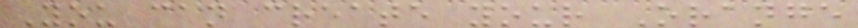You can create your Orange
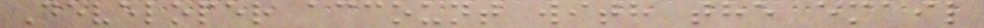Developer account with the email
